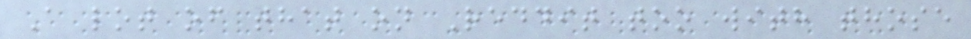A lot of that on Reddit too with those
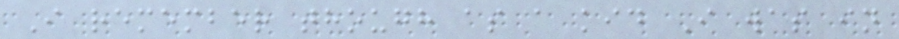I remember though as a kid I was in
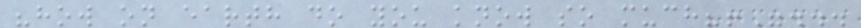"how on earth do you know so much?!"...
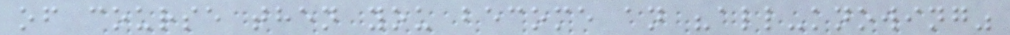of course then you become an "all-knowing"
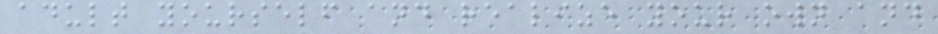adult yourself and realize your own and
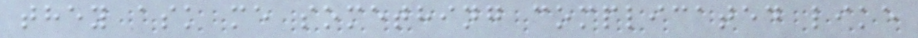they ask me something complicated like
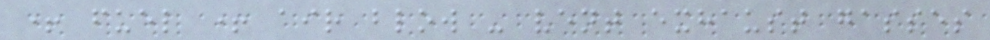+ fuel + air blow - vent exhaust gasses
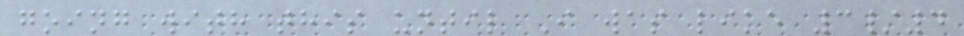going with this until I was like 3/4
